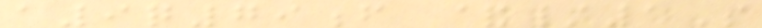a9q79f &/1S
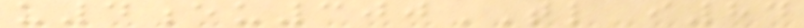u4eu300TL i84
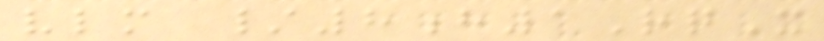vlm /8h1RqX
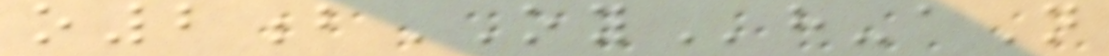o2bOYh-aN
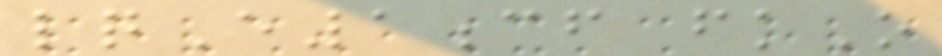lqE1cf fkO
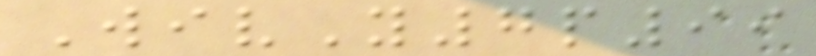WivY7p99
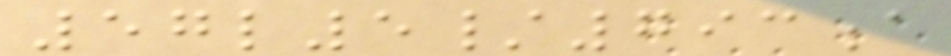57l5/793a
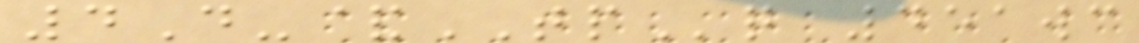4D-&TPq 451wc
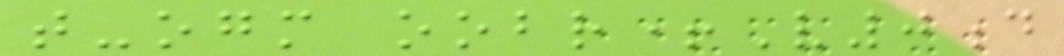t-ogm oobr+V0d
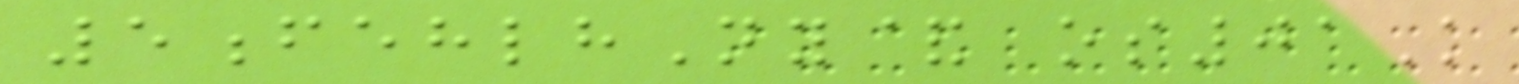5fehlhNy& os01K
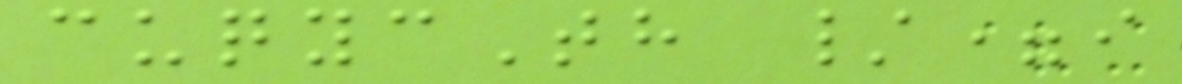cuqycTh /=i
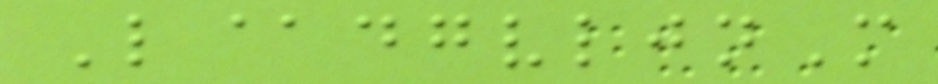L@dgvljnM
